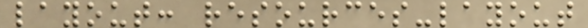layout: resources-layout
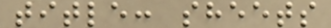title: sheets
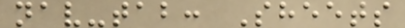nav-tab: Sheets
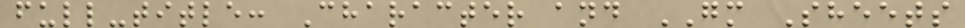full-title: Character and GM Sheets
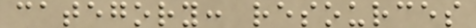category: resources
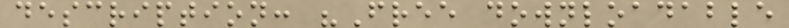description: "Free downloadable
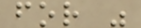for "
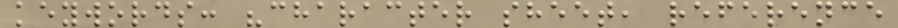keywords: "character sheet, reference
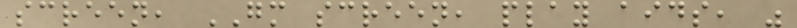screen, GM screen, play aids, "
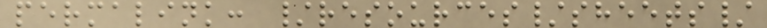permalink: /resources/sheets/
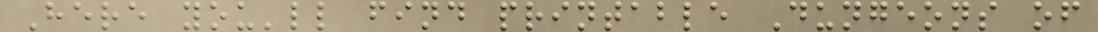Here you'll find printable Dungeons of
